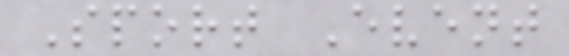Sport Event
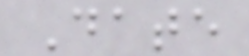Date
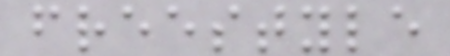freestyle
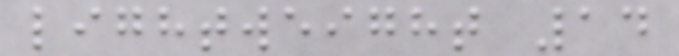lightweight 14
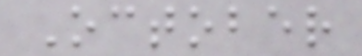October
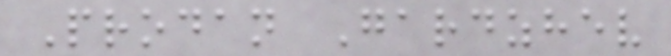Prodan Gardzhev
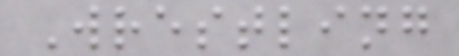Wrestling
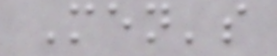Men's
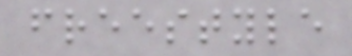freestyle
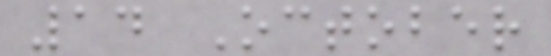14 October
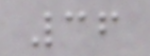36
